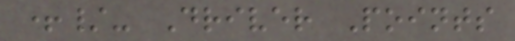+/- Driver Points
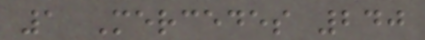1 Mercedes 240
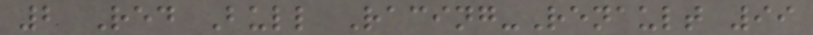2 Red Bull Racing-Renault 99
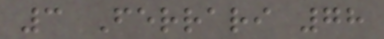3 Ferrari 78
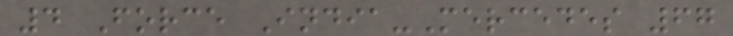4 Force India-Mercedes 67
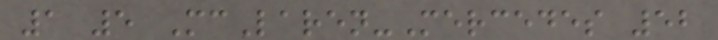1 5 McLaren-Mercedes 52
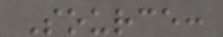Source:
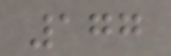177
